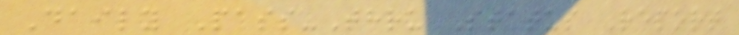Daily Pass-Thru Status Report
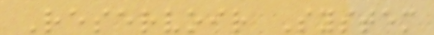Reservoir System
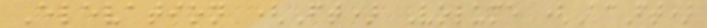Elevation (Ft) Volume (AcFt)
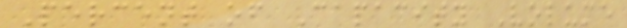Percent of Capacity Volume
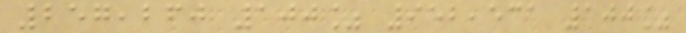257,260 100% 952,531 100%
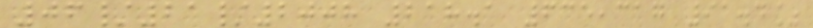06/21/2008 218.1 635,317 91.4%
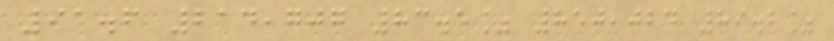91.6 214,707 83.5% 850,024 89.2%
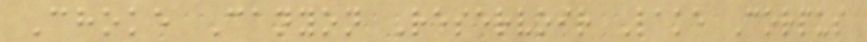Choke Canyon Reservoir Lake Corpus
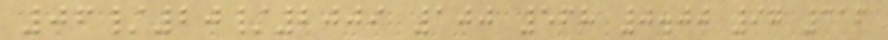06/20/2009 100 568 0.00 97 316
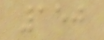150
